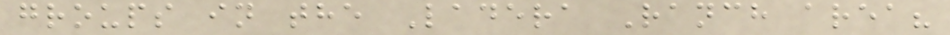groups in the Ladera Ranch area?
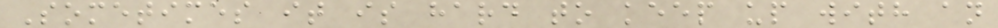Sometimes it is hard to keep up with an
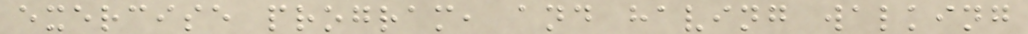exercise program, and having walking
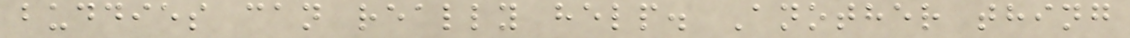buddies can really help. Another thing
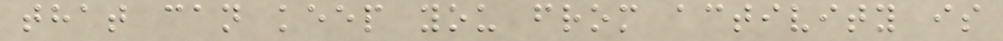that can keep you from activity is
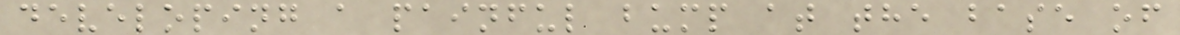developing a painful bump at the base of
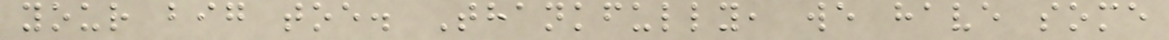your big toe. Thankfully, we have some
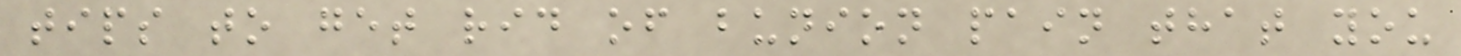tips to get rid of bunion pain that you
